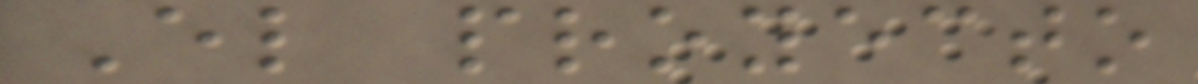El proyecto
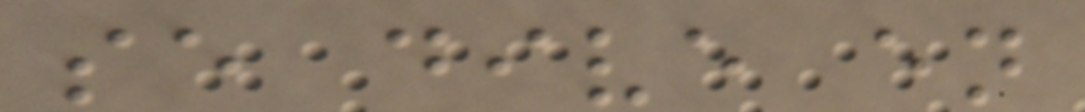se dive en
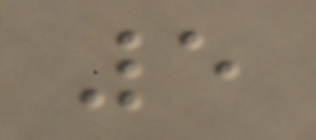5
